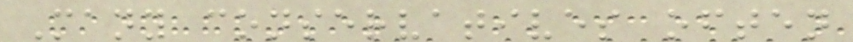Many conservatives often
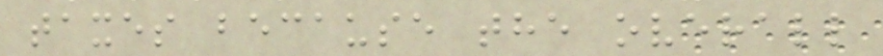taxes because the overall
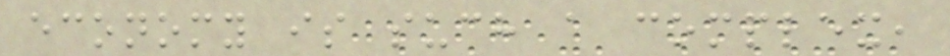economy is such a complex,
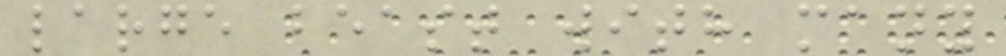large beast with many
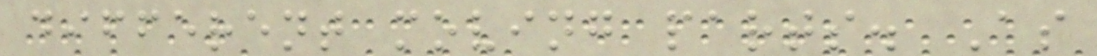different moving parts. As
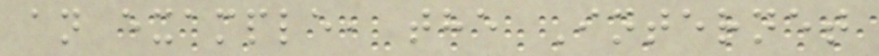an example, the Internet
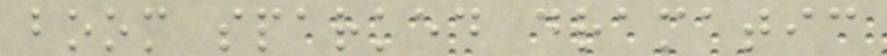boom sparked dramatic
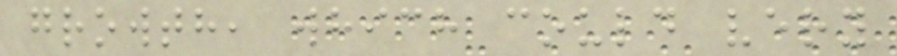growth, which could very
